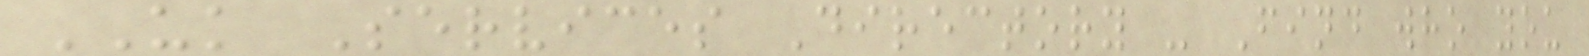UK Services Directory - Find who you
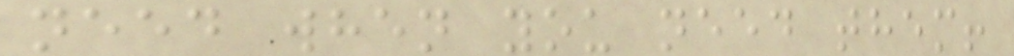need when you need them!
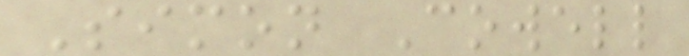Simon Cowell
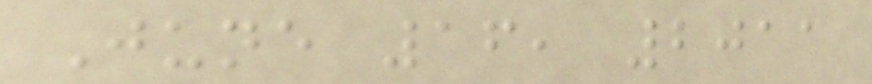June 16, 2011
